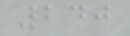240
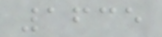1635
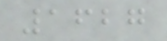1627
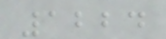1224
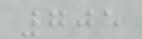705
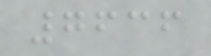7636
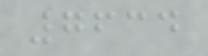7634
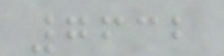7632
